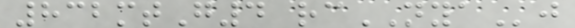832mtG4 rcNYAj
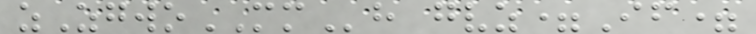zZgwoMMh gvz=If=
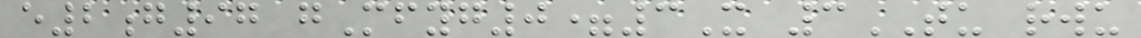e2g97 gMfyg0=3X 3TU rwu
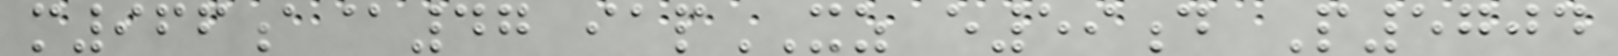m966a@47 iapXZ e59d P5704
